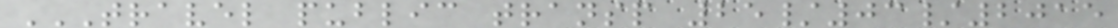TRAVEL PUBLIC TRANSP 25/03/2015
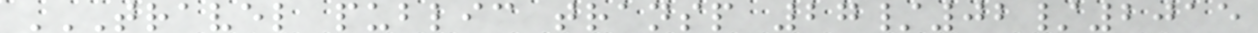TRAVEL PUBLIC TRANSP 27/02/2015
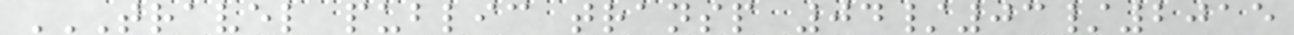TRAVEL PUBLIC TRANSP 04/03/2015
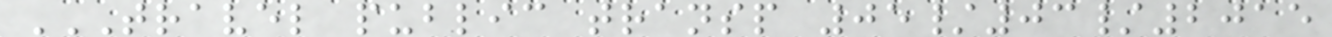TRAVEL PUBLIC TRANSP 05/03/2015
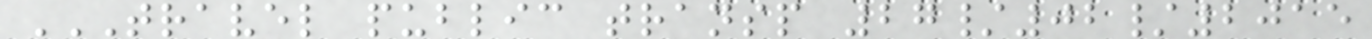TRAVEL PUBLIC TRANSP 27/02/2015
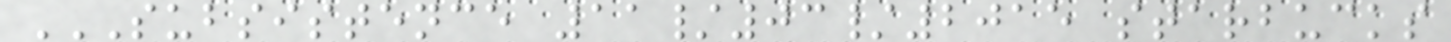SUBSISTENCE 11/03/2015 STARBUCKS
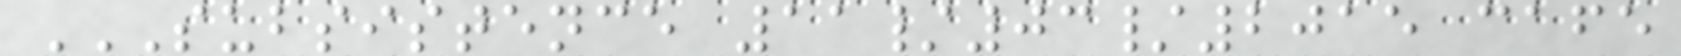SUBSISTENCE 11/03/2015 CAFE
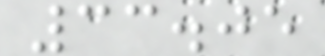33.05
